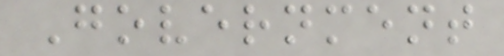Government
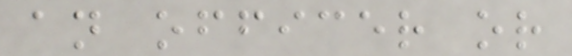an officer or
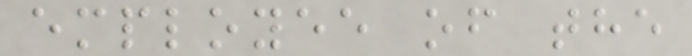employee of the
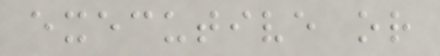executive or
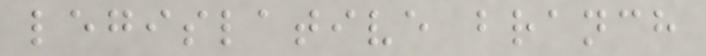legislative branch
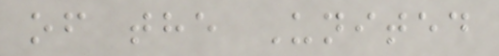of the United
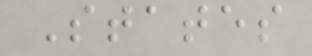States
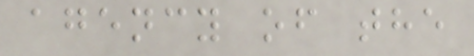agency of the
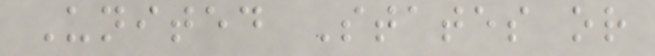United States or
